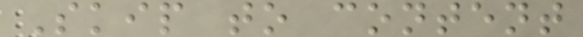Skip to content
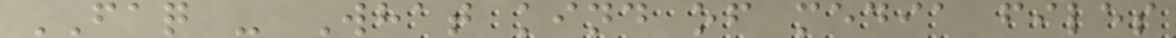FAQ - What kind of media files
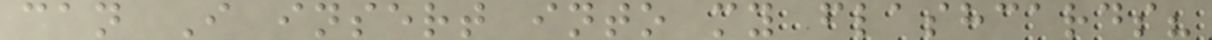can I insert into my flashcards?
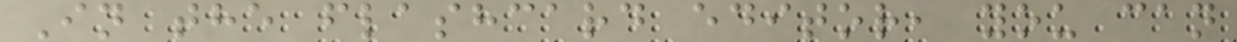In the flashcard editor, you can
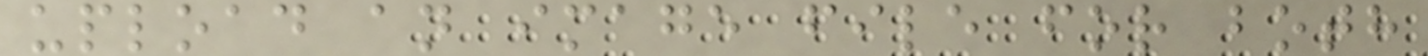upload an image file for both
